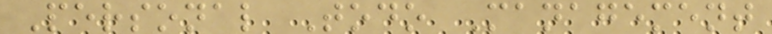Personal Todo Management
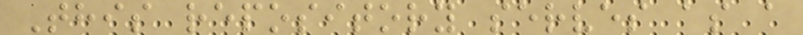This repository serves as a
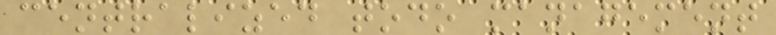centralized todo management
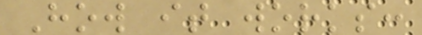How it works:
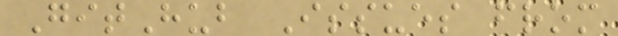GitHub Issues from
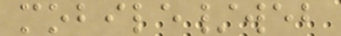mobile/web
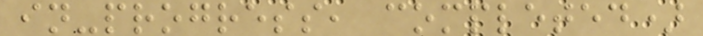in-progress, completed)
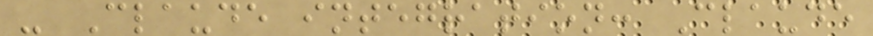- Claude integration: Claude
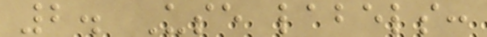2. Use labels:
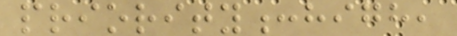priority:high,
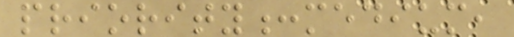priority:medium,
